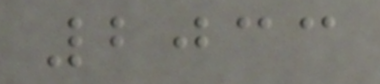2033
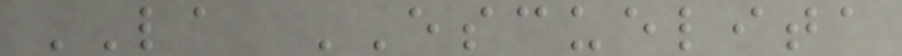LA ESCUELITA
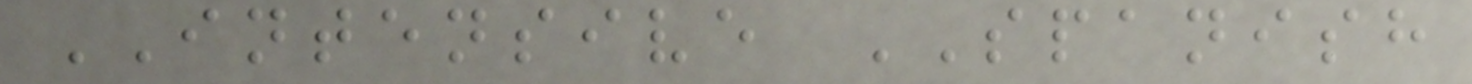INTENSIVE SPANISH
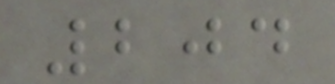204
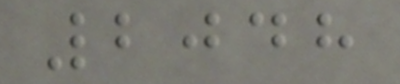2048
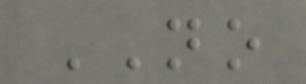NO
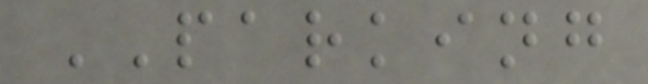PARKING
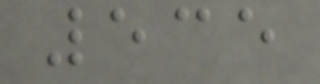535
